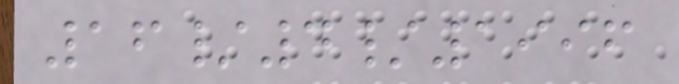16/4/1996
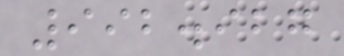992.927
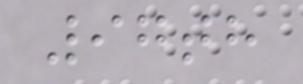97th
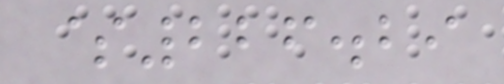$226.29
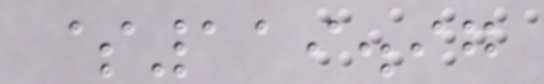$119.97
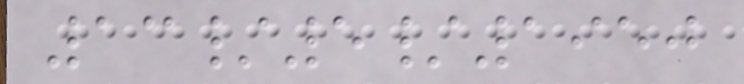13/5/1950
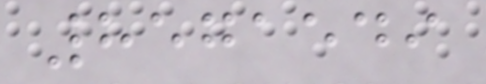8571549
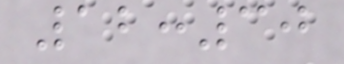12:30
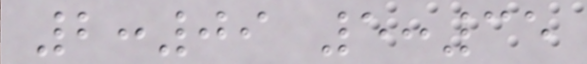2:09 5:35
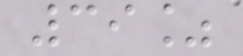39%
